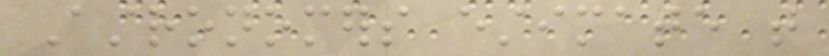Astronomers estimate that
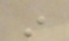in
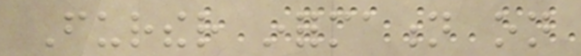Further information on
